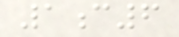1c6
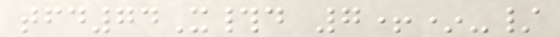tfd74X#d 7+*-/
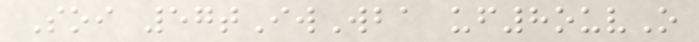Soi 57tIwWba uf8ouvO
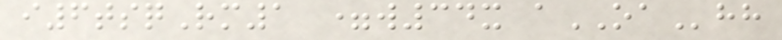i6tsqRm1 =w34x aOAhh
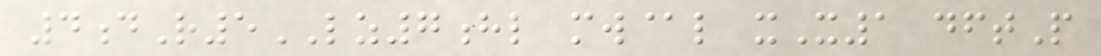4dR5LZ7hl mw@l xX1 dftP
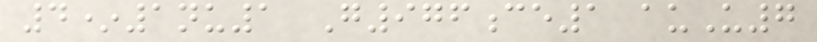4*1nu1 G976ce1 auU7
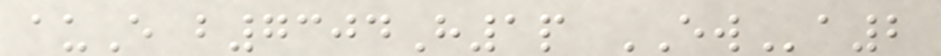auE b7304H1p EWa2
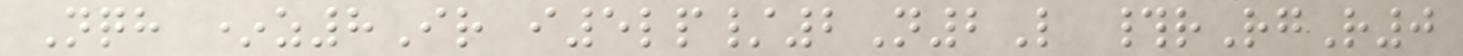Nqh *z8Ir i5lp/2N2L #rRgR0
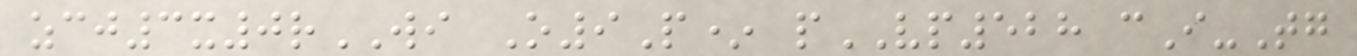zcj3x0rWI O9P* pVP528 cI-Tg
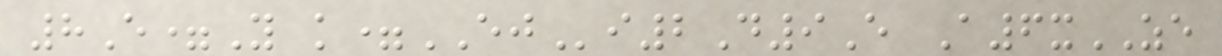8E=Y k=EJi2D9E A6xZE
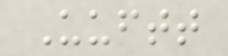Uuftt
